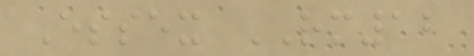Essex RM12
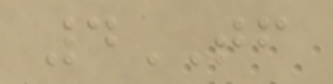4TF
